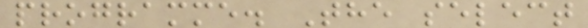programme. The select
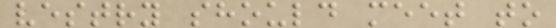vestry should meet to
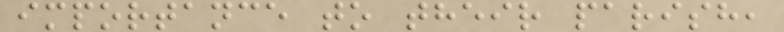importance to their parish,
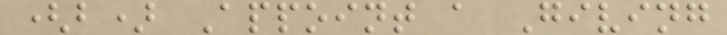(b) Appoint a Giving
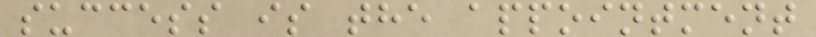success is the appointment
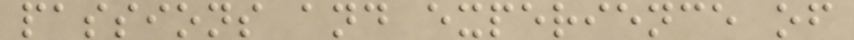passions and experience of
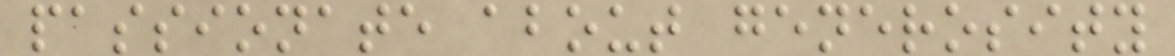passionate about generosity
